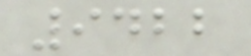9422
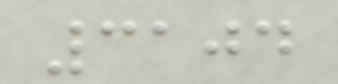3104
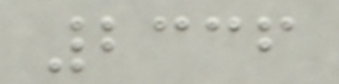2336
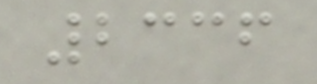2336
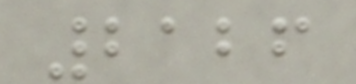2126
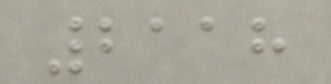2118
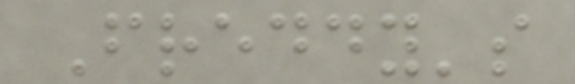Freddy's
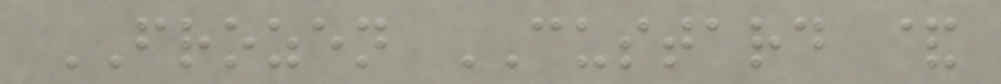FROZEN CUSTARD &
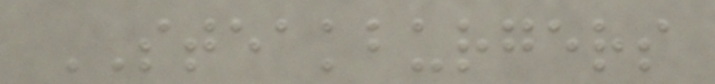STEAKBURGERS
